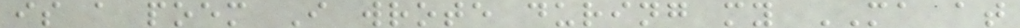is a poem I wrote during my MA at
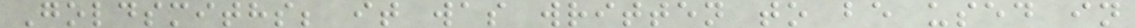Goldsmiths; it was written to be used in
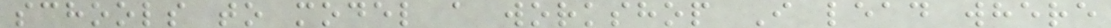schools to model a workshop I lead where
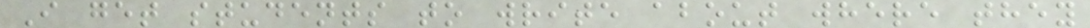I get students to write about where they
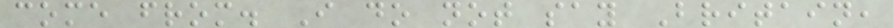come from. I do not say Britain,
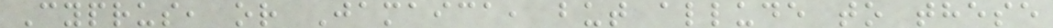Cyprus, or Jamaica, but allude to these
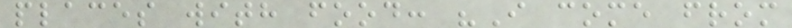places with food: "I come from
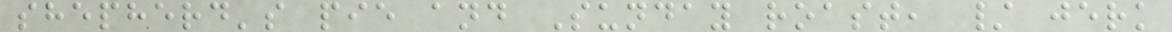shepherd's pie and Sunday roast, / jerk
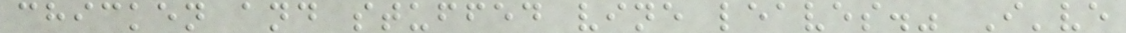chicken and stuffed vine leaves." I've
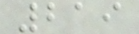219
